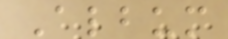Album
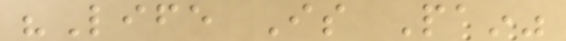"Life Is Pain"
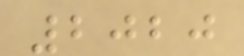2020
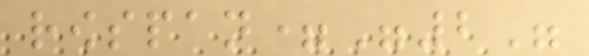rowspan="2"
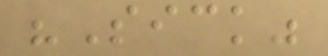"Sick"
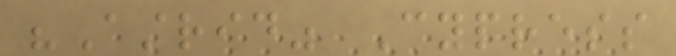"Astrid" Cypress
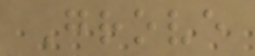Grove
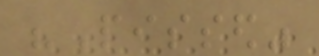"Pissed"
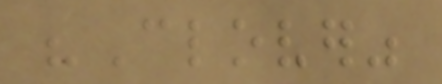"Clover"
